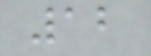12
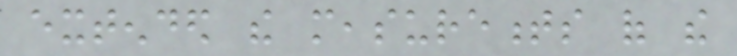extended the measurements of the
